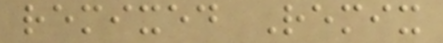remixed Remix
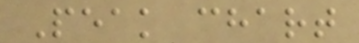Peak chart
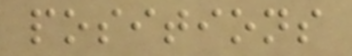positions
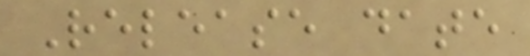Release date
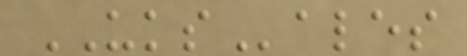UKSales
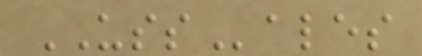USSales
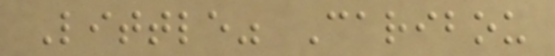Little" Caribou
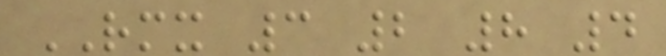RMX 3 2 8 4
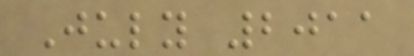July 2011
